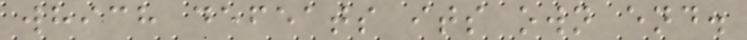which defeats its own end.
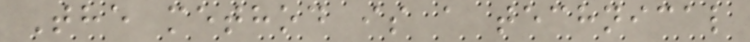The method is a technical
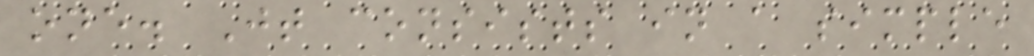one. Jt consists in a simple
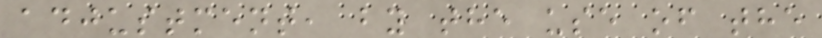adjustment, by the use of the
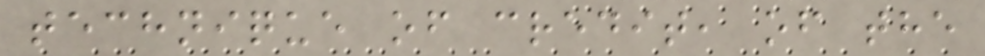technique of credit, of the
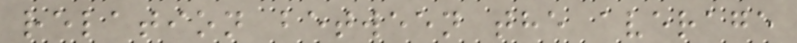relation between the average
